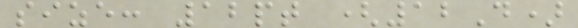size: 12pt (12D)
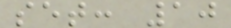set: 10
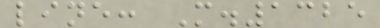line: M.1325
